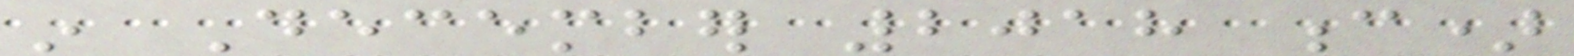in December 2018 c)
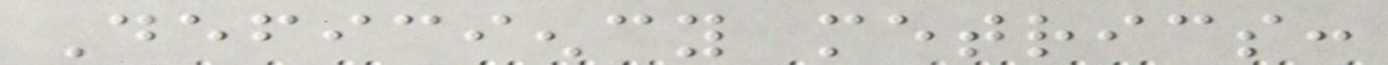Deficiency metrics:
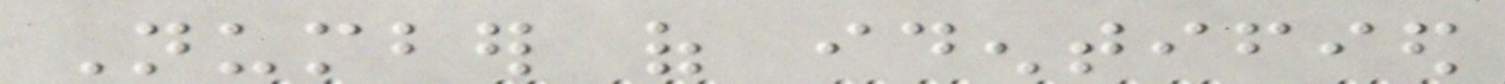Number of identified
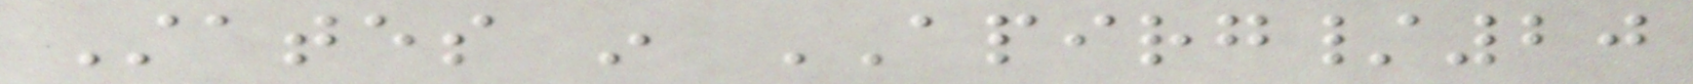States in APIRG/20
